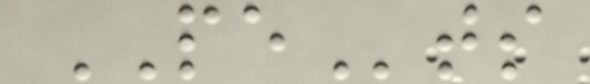PEts
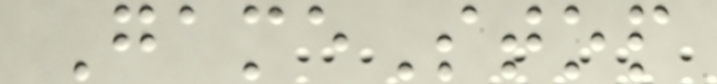GameStop
